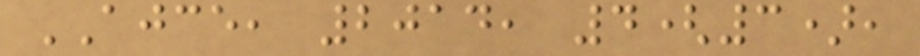AJCE, 2014, 4(3),
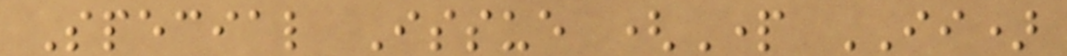Special Issue (Part II)
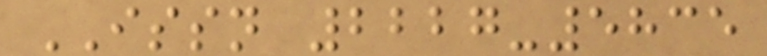ISSN 2227-5835
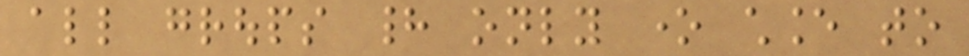all groups had only one chance to
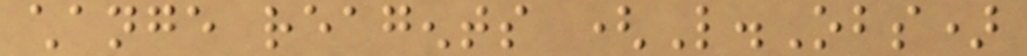change reagents (L.Obs)
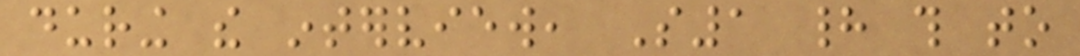during the interview, S1 had this to
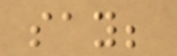say;
